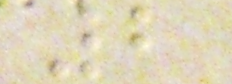2
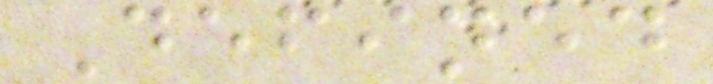Defined
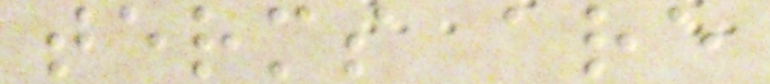terms are
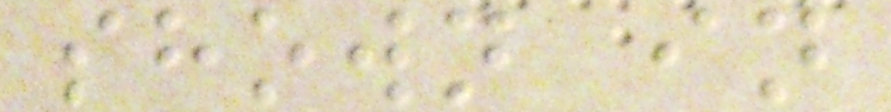shown in
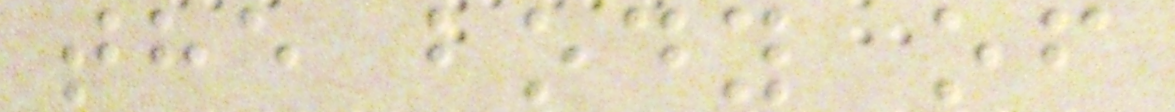the body of
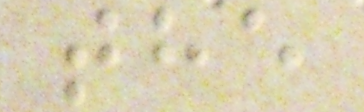the
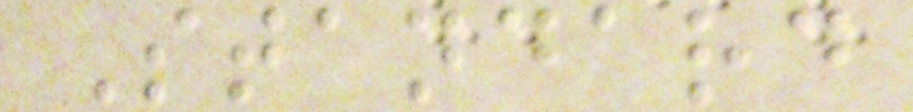Standard
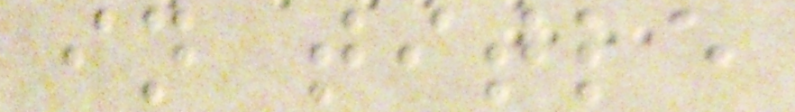in title
